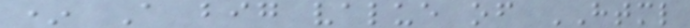* A big value of HTML
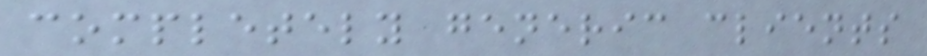completely generic clients
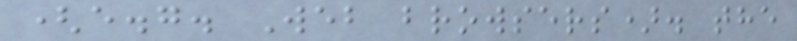(e.g. Web browsers). the
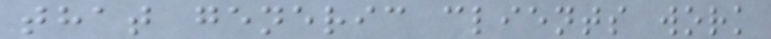that generic clients work
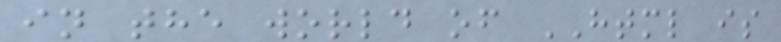in the world of HTML is
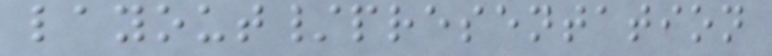layout/presentation
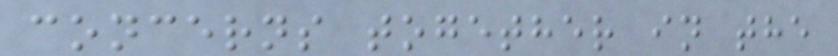concerns together in the
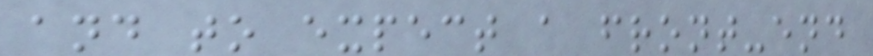and to expect a front-end
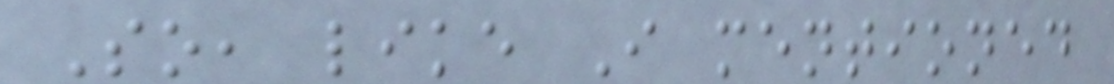So, like I mentioned
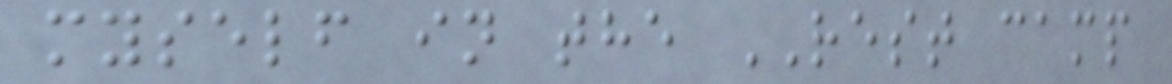myself in the REST camp
